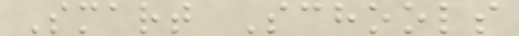Smart Schools
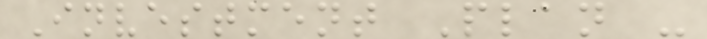Investment Plan -
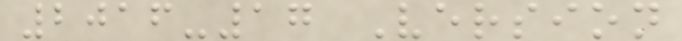2016-17 Version
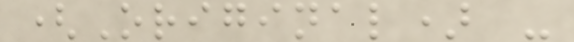(Original) -
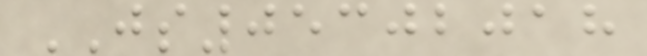JS05302018
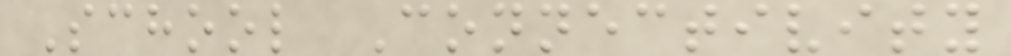School Connectivity
